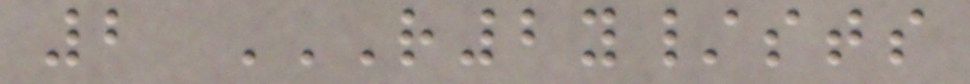2 R2Y/STS
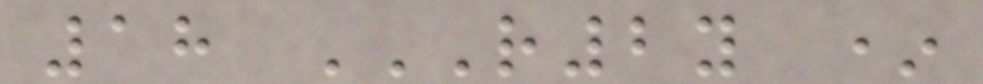18 R2Y *
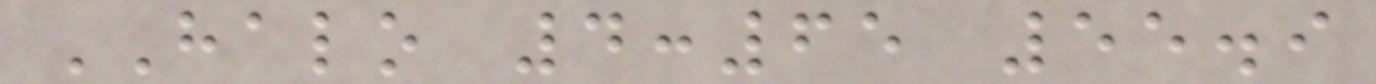HALO 4:65 55.9
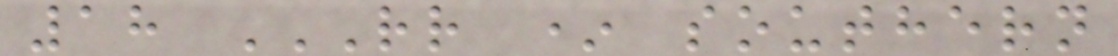18 RR * SOUTHERN
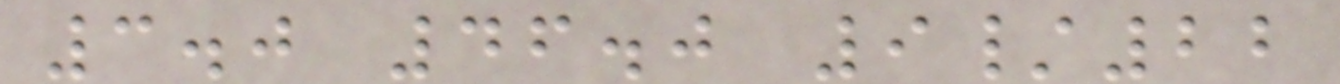3.0 46.0 9/22
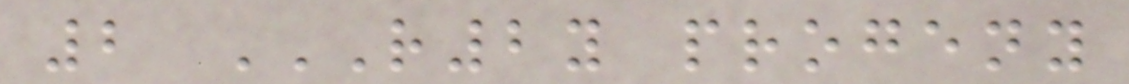2 R2Y PROGENY
